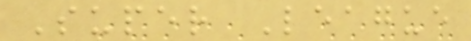Super League
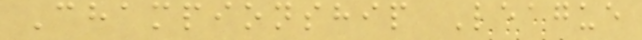Championship League
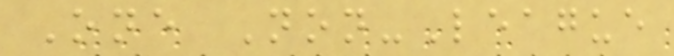One Non-League
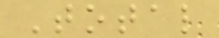Total
